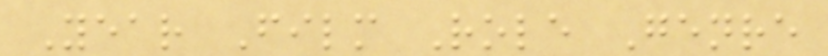Year Film Role Genre
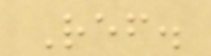Ref.
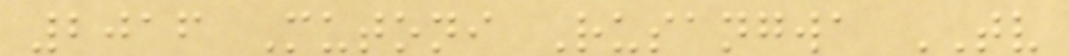2016 Mutoni Rusangwa TV
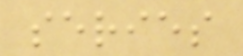series
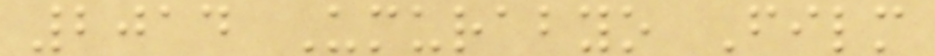2014 Umurabyo Film
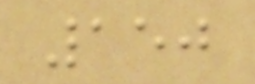150
